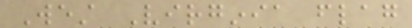West Virginia flag
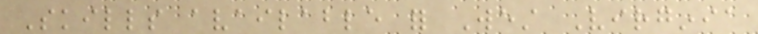Skills available for West Virginia
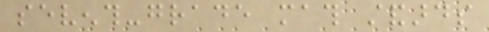seventh-grade math standards
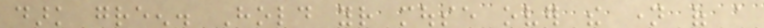dark green. Hold your mouse over the name of a
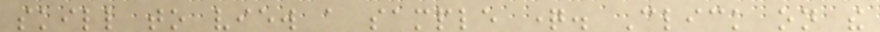skill to view a sample question. Click on the
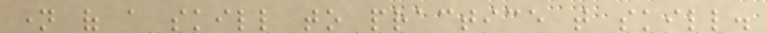name of a skill to practice that skill.
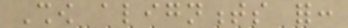Show alignments for:
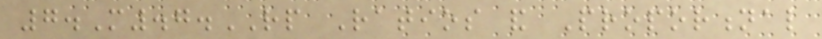7.M.7.RP Ratios and Proportional
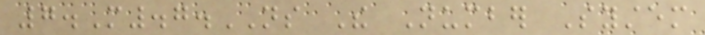7.M.7.NS The Number System
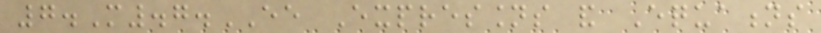7.M.7.EE Expressions and Equations
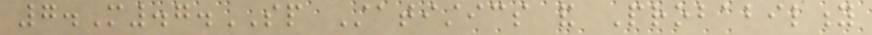7.M.7.SP Statistics and Probability
